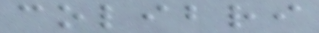colibri
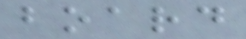board
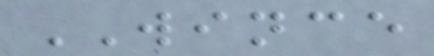WINCE
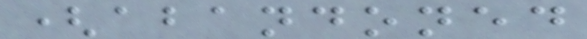(abandoned
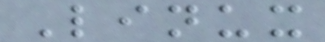Linux
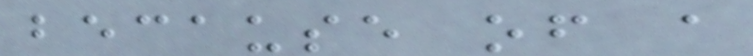because of a
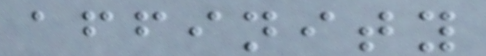affinity
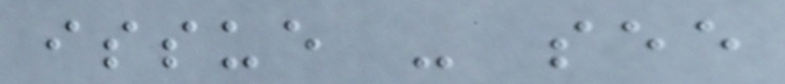issue - see
